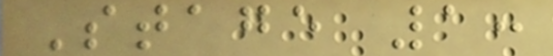Stage 1:
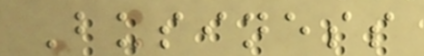Business
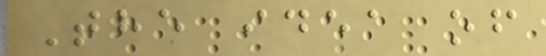The idea of
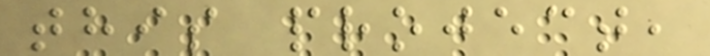this project,
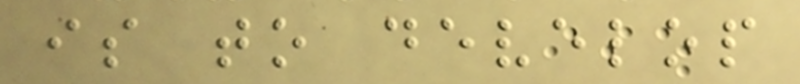is to develop
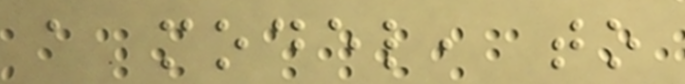a model, to
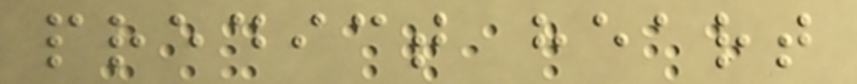predict heart
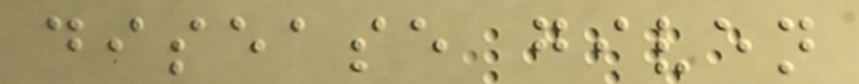disease given
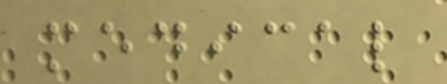medical
